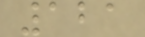121
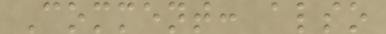Comment: also
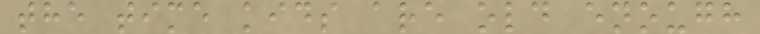the time kids are old enough
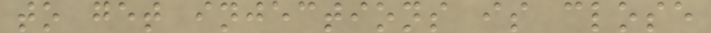to get injections is close
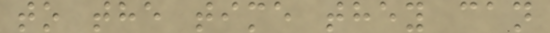to the time they can
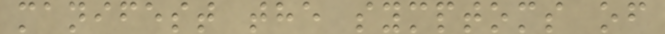manifest the symptoms of
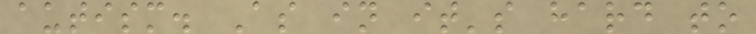autism. As in it's hard to
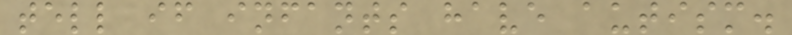tell if infants have autism.
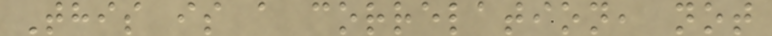This is a correlation, not
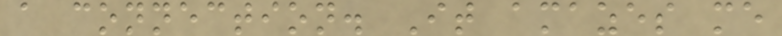a connection. It amazes me
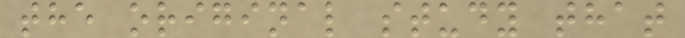the original study that
